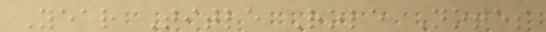Year Title Role Notes
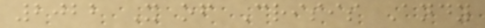2022 X of Crisis Andy
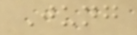Jung
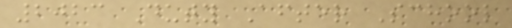2023 Duty After School
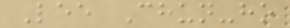Lee Chun-ho
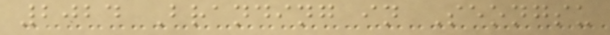2024 Branding in Seongsu
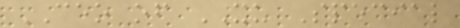CEO of XU Special
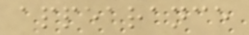appearance
